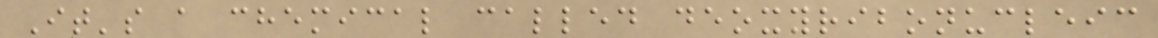It's a chemical called deoxyribonucleic
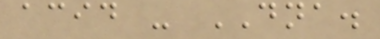acid - DNA.
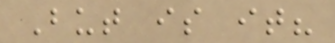But is it?
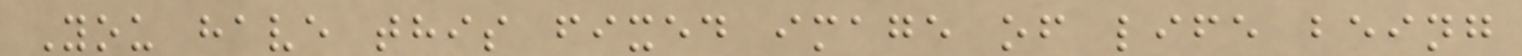You have this fixed image of life being
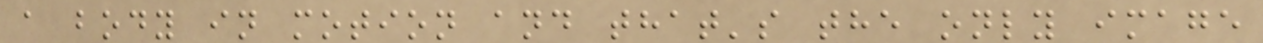a body in motion and that's the only image
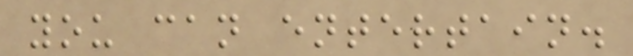you can entertain.
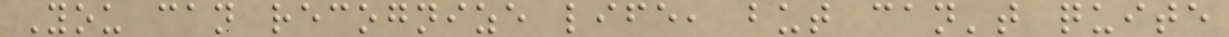You can recognize life, but can't quite
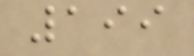199
